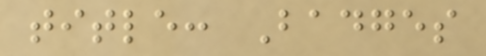title: Badges
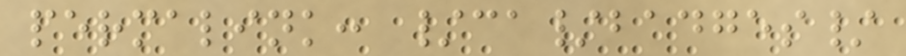permalink: /ca/badges/
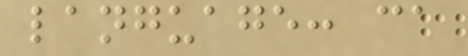language: ca
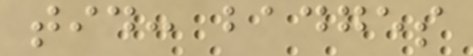tid: badges
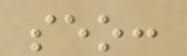seo:
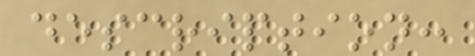description:
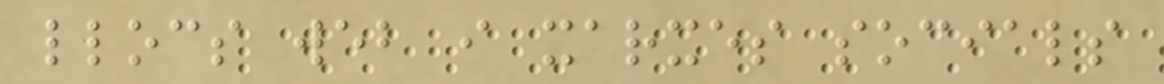llocs web i xarxes socials
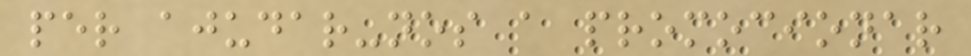per ajudar-nos a promocionar
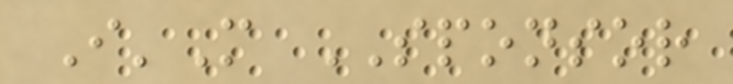I'M SPONSOR
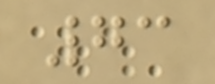73
